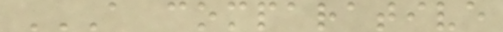A COMPARATIVE
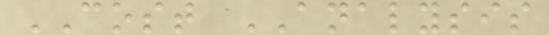COST ANALYSIS
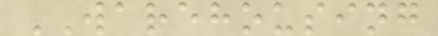WAREHOUSING
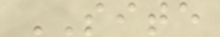SITE
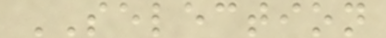SELECTION
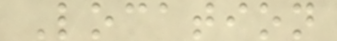Location
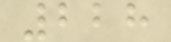228
